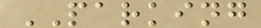PARKING
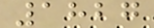1827
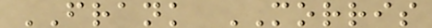FRANK MORRIS
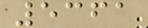5361
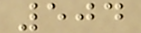504
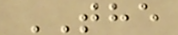THE
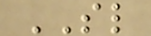SL
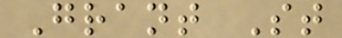Grant St
